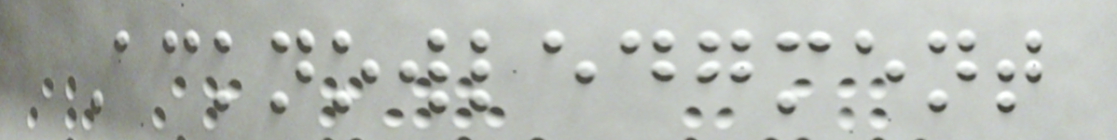Acknowledgment
